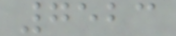7523
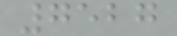7527
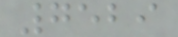7529
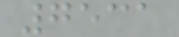7531
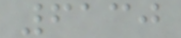6130
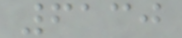6130
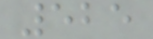525
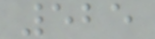525
